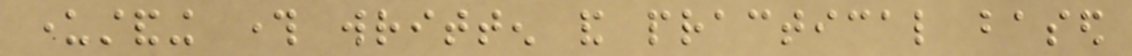understanding through written and practical based
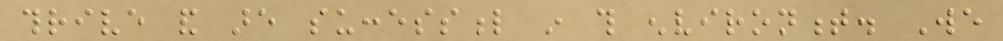thrive and are successful in this environment. We
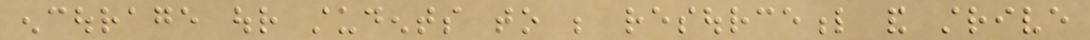encourage our students to be resourceful and strive
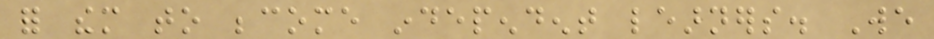for them to become independent learners. We
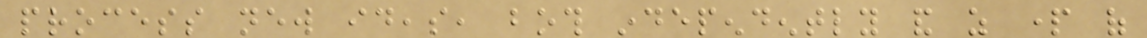process new ideas, both independently and as part of
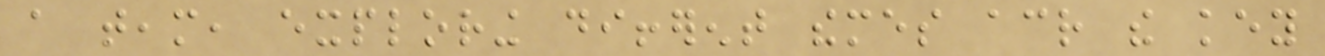a team, exploring different themes across the key
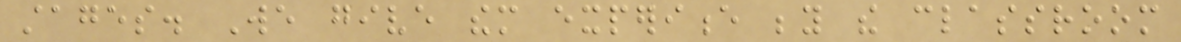stages. We give them experience beyond the classroom
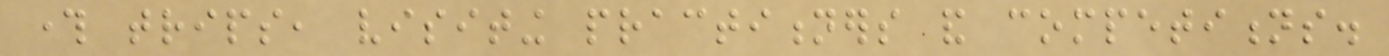through trips, visiting practitioners and competitions.
